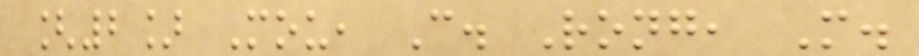[2] Mou, C. Rong, M.
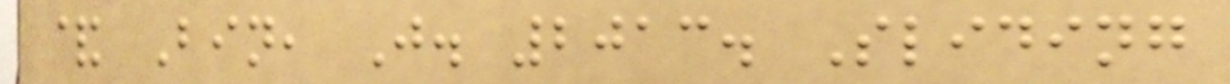& Bin, J. 2013. Sliding
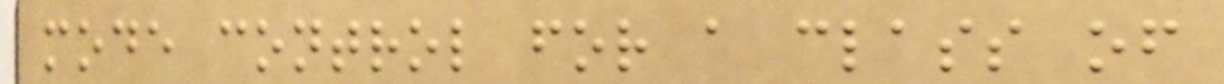mode control for a class of
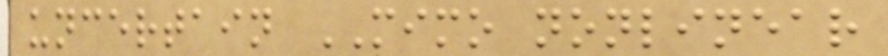uncertain MIMO nonlinear
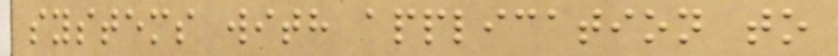systems with application to
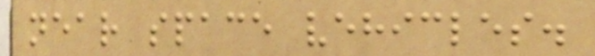near space vehicles.
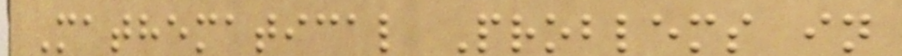Mathematical Problems in
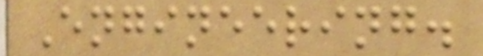Engineering.
